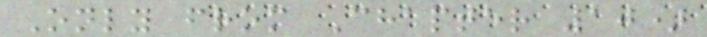Only from Chapter 10)
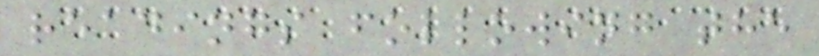readings following the
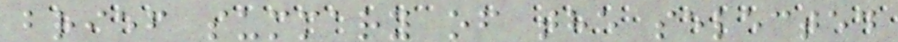brief summary of the selected
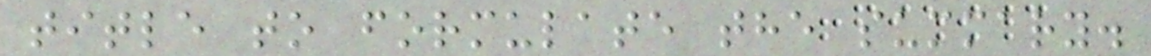title to formulate the summary.
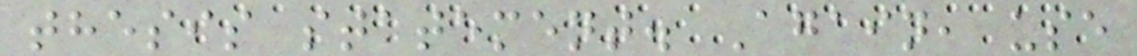thesis statement. Again, use
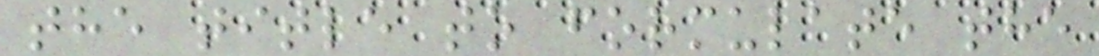the title to formulate the
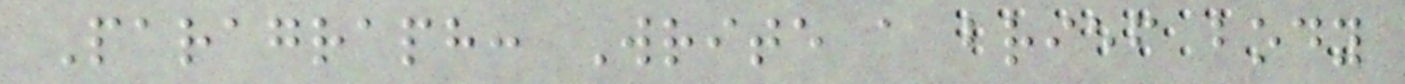Paragraph: Write a brief body
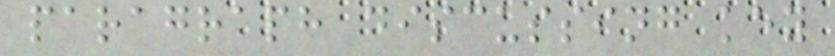paragraph discussing key
